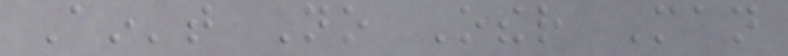Ain't No Other Man
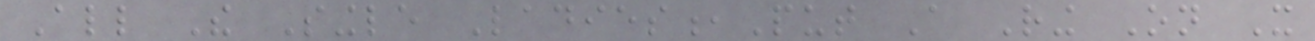All The Single Ladies,Put A Ring On It
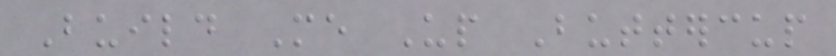Build Me Up Buttercup
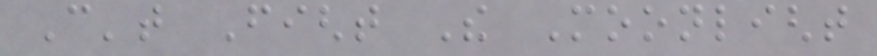Can't Fight The Moonlight
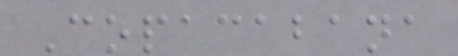Copacabana
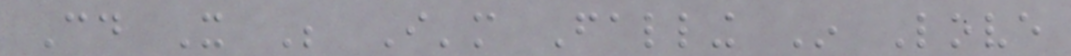Could It Be I'm Falling In Love
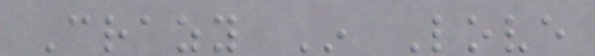Crazy In Love
